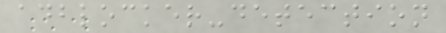adblocker-detection
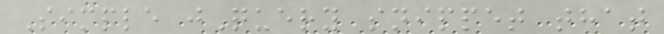Simple jQuery snippet that
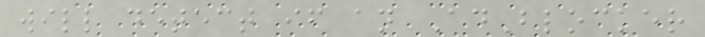will detect if an AdBlocker
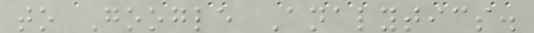to Google Analytics.
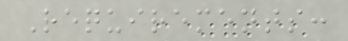Requirements:
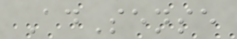AdSense
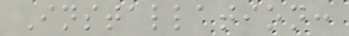Installation:
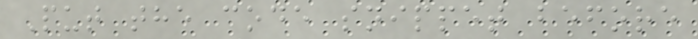Put the code snippet before
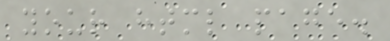your html page.
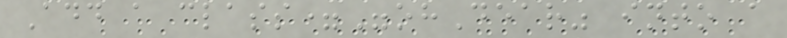Add a class="ohDear" into a
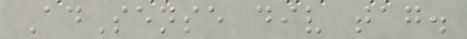AdSense div tag.
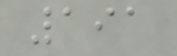191
